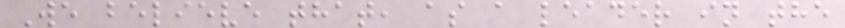We believe that, as a leader in the
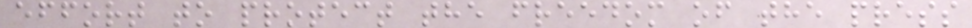effort to protect the freedom of the press
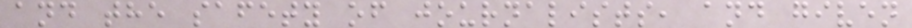and the safety of journalists, and given
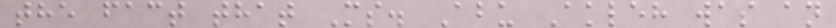the fact that Ms. Abu Akleh was an
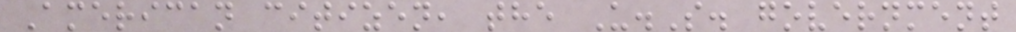American citizen, the U.S. government
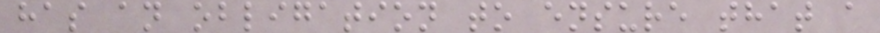has an obligation to ensure that a
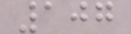107
